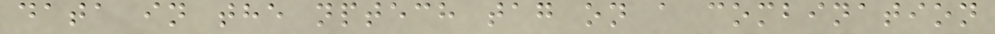data in the nptech tag on a combination
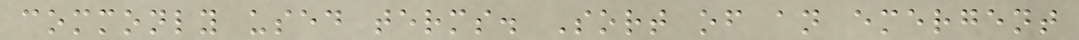commonly used terms. Sort of an emergent
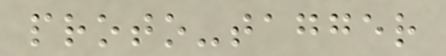proto-tagger
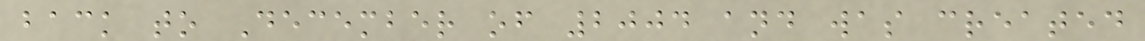back to December of 2004 and was created
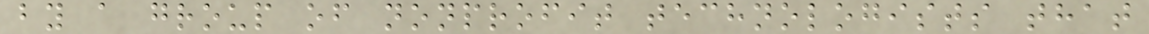by a group of nonprofit technologists that
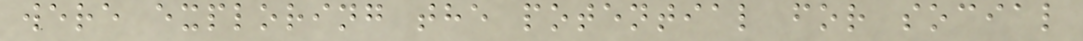were exploring the potential for social
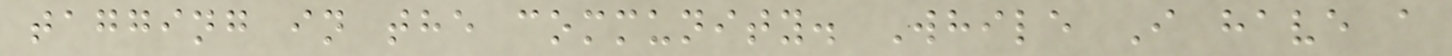tagging in the community. While I have a
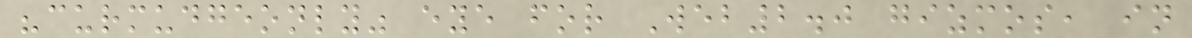"curmudgeonly" eye for Web2.0 gizmos, in
